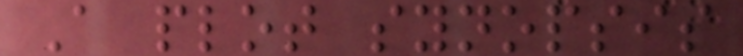A plot synopsis
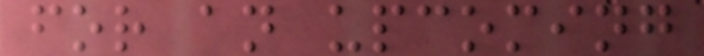for an upcoming
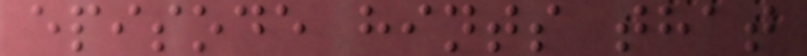episode hints that
